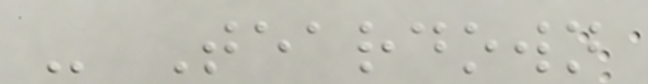- Teardown
